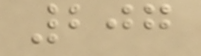207
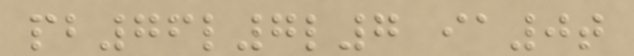pb76l7l7 ia0t
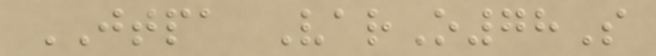JTPA VarO78S
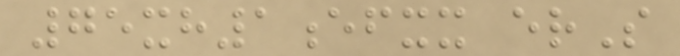75xh1efxx erS
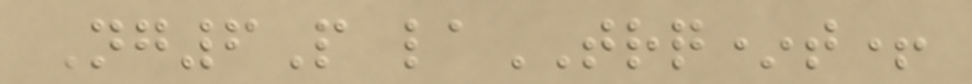Ng6P laTRQ*t+
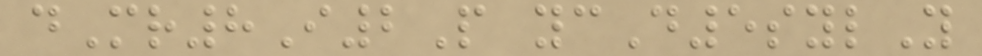dMr8I2P ycD5sylY
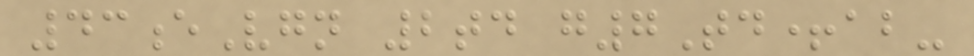43eVgn 2td g7Td+ab-
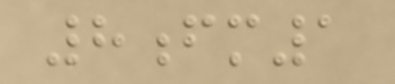8fm1
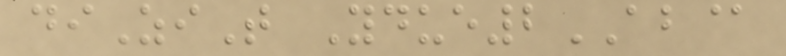diZiT Ydue2AB@
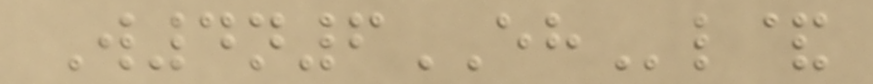W4n6EHl&
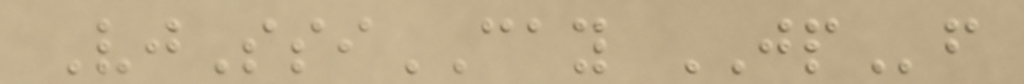VjSsiCAY JPf
